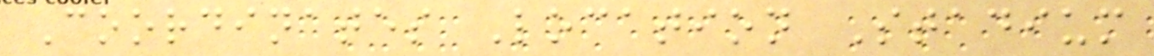Coordinates Location Stadium
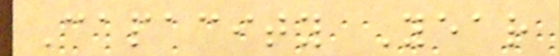Capacity Year
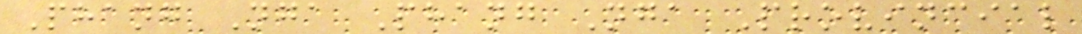Phang Nga Phang Nga Provincial
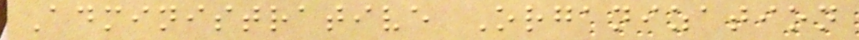Administrative Organization
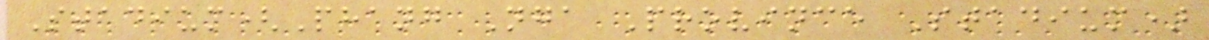Stadium(Phang Nga Province Stadium)
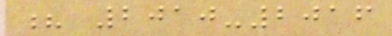? 2010-2016
